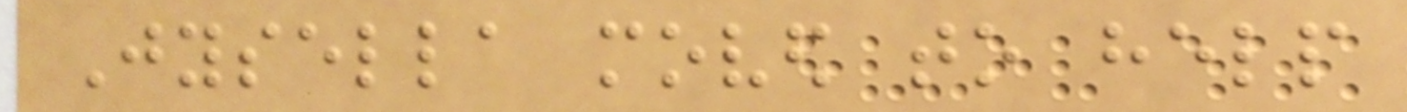Jysella moved to help
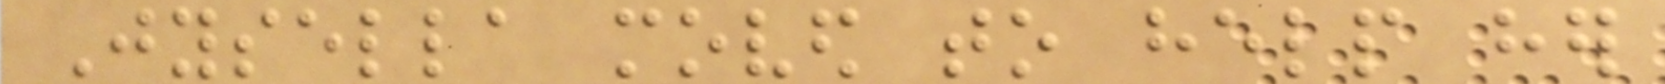Jysella moved to help her
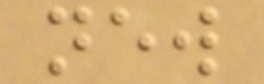new
